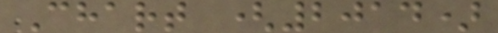Chart (2014)
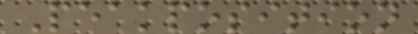Peakposition
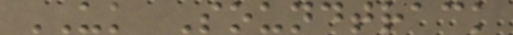UK Soundtrack
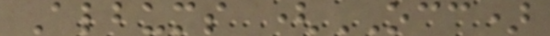Albums (OCC)
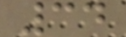34
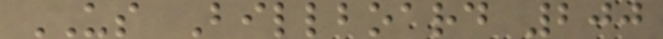US Billboard 200
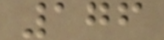176
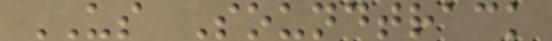US Soundtrack
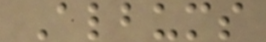Albums
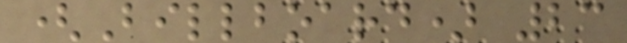(Billboard) 23
